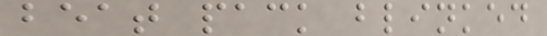beat pack blinked
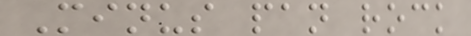Minus pan rock
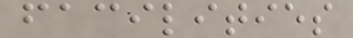facilities
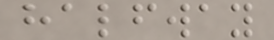halfway
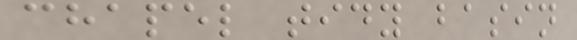chapel tidy basin
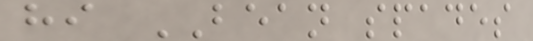hi BEAN spades
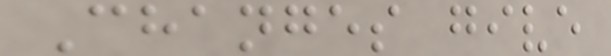Changes give
